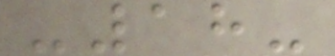-18-
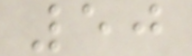50
